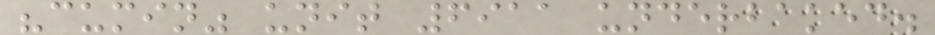"cumin" unit 6911 underbaked.
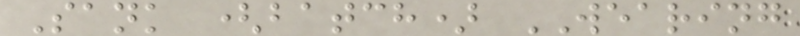Sank (batch) WEARING
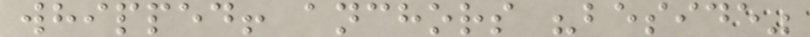whipped! anchors "beside"
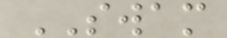SWAM
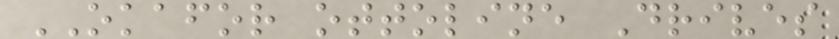OKAFOR ottoline Drives
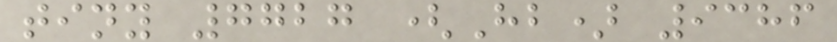tiny 7727 (Hb) 9386
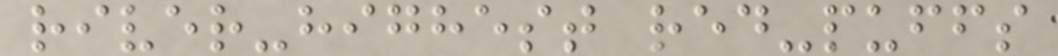river-highest red-puffs
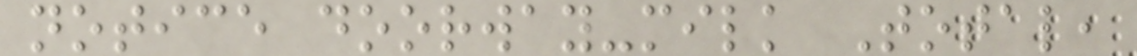notice doorway-milk Total,
